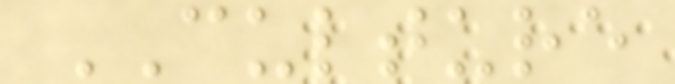CULTURE
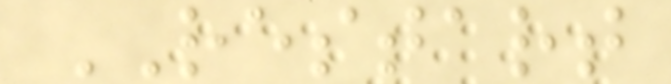RESTART
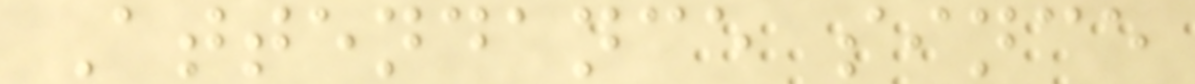Attendance since
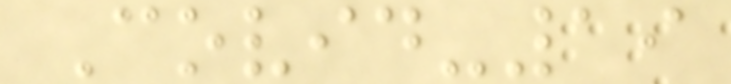Covid-19
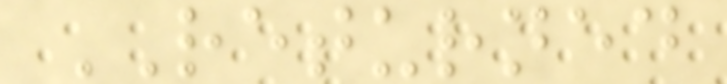RETURNED
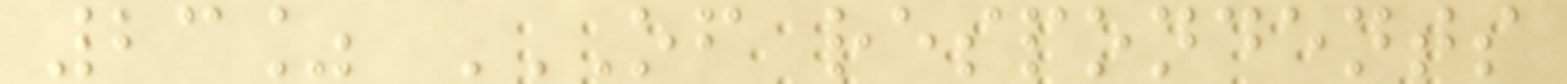23% OF RESPONDENTS
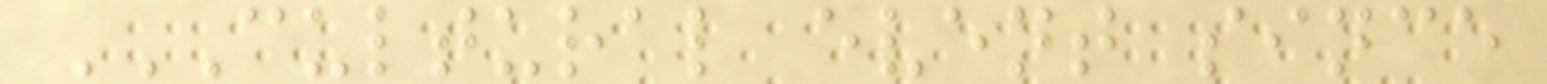CULTURAL EVENT SINCE
